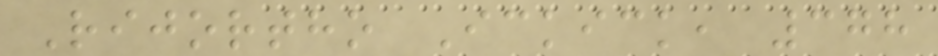Rijortho Ickick, 378
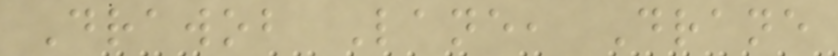Drawob Lane, Drane
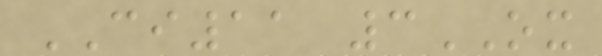CI11 3OX
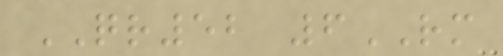QR52 6RM
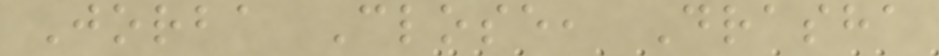Jorba Close, Drasha
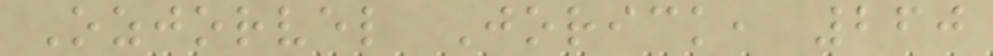Ozjorvel Jorick, 260
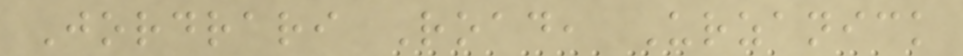Jordrari Road, Urzanick
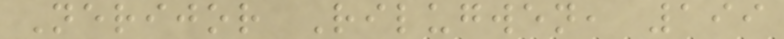Nerijor Rilugwen, 199
